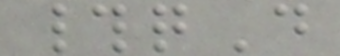#qD
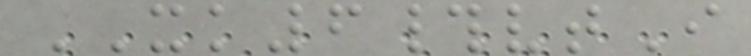XK6#vtI
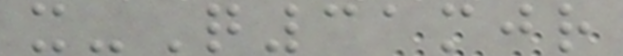x-Q31mjr
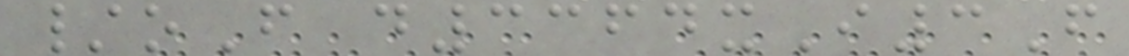/oF d3364xI3F
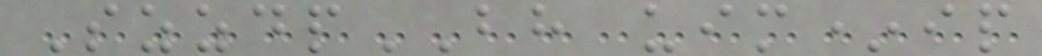SzzdpBH uim*ip
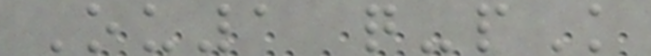Ou1 q-pK
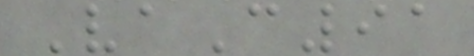VaC91
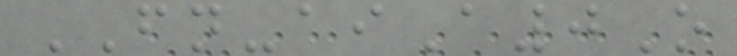FN-aiA0O
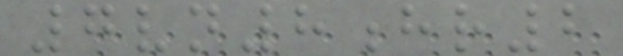7vn8hr2
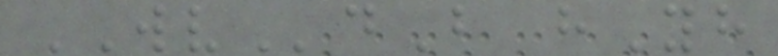WVdB hYh
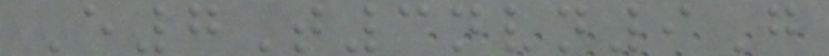E7T3nvn9G
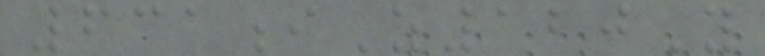631iZ120Y
